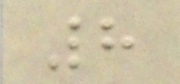8
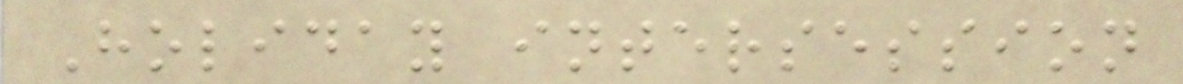Holiday intersession
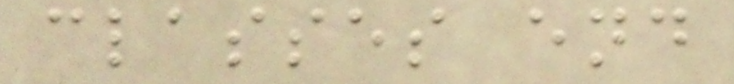classes end
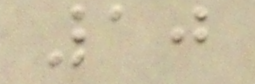10
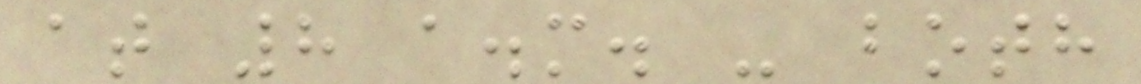at 8 a.m. - both
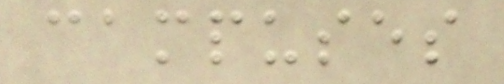campuses
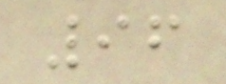96
